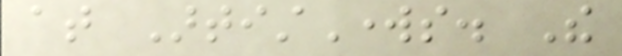at ArtistWorks. The
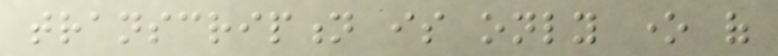transcription is only one of
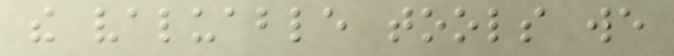the valuable tools we
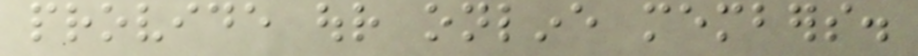provide our online members.
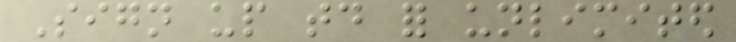Sign up today for unlimited
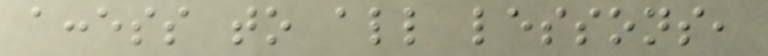access to all lessons,
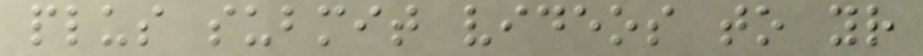plus submit videos to your
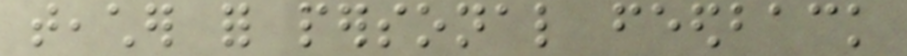teacher for personal feedback
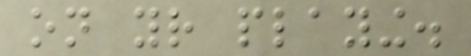on your playing.
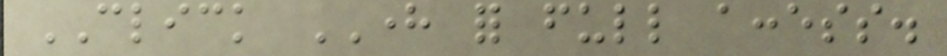CLICK HERE for full access.
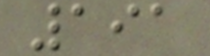191
